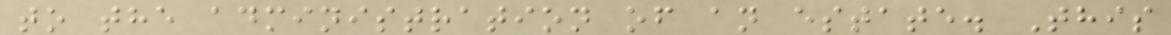to the administration of an estate. This
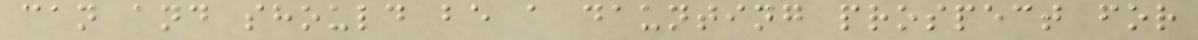can and should be a daunting prospect for
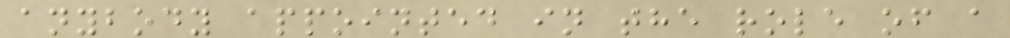anybody appointed in the role of a
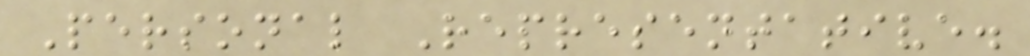Personal Representative.
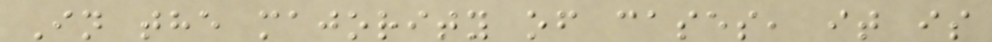In the majority of cases, it is
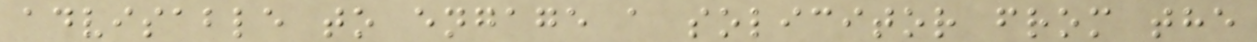advisable to engage a solicitor from the
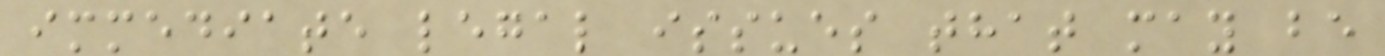immediate legal issues that may be
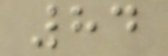84
